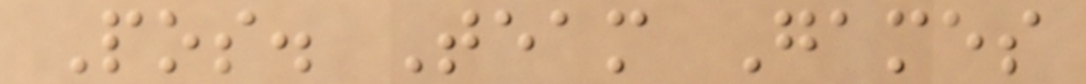Pos. Team Games
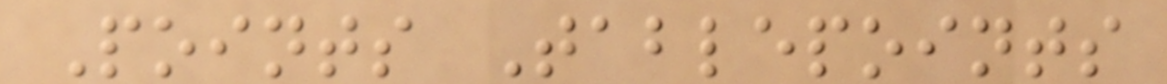Points Tablepoints
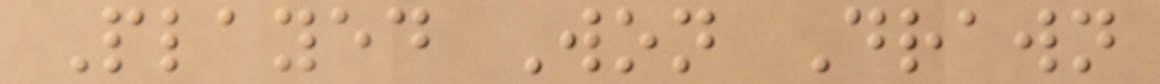Played Won Drawn
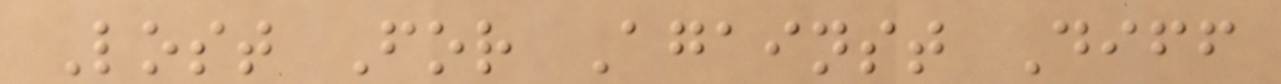Lost For Against Diff
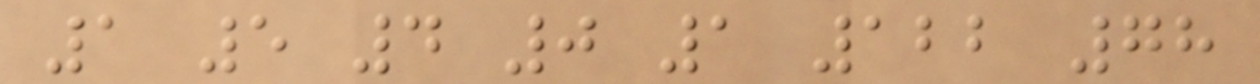1 5 4 0 1 122 78
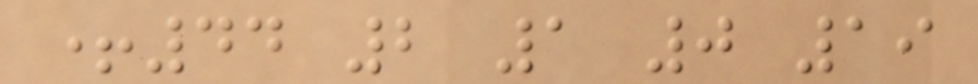+44 2 1 0 19
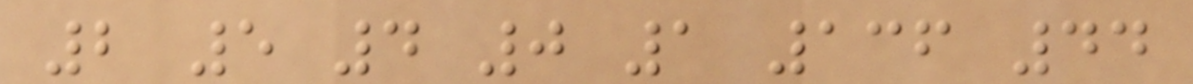2 5 4 0 1 136 44
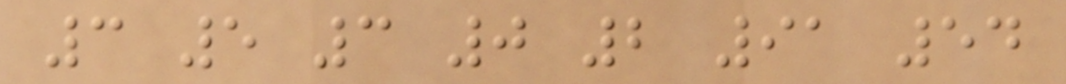3 5 3 0 2 91 54
